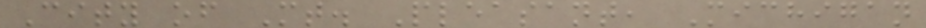City of Mt. Pleasant, Michigan
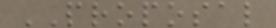PROPOSAL
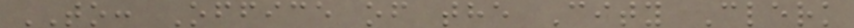TO: Office of the City Clerk
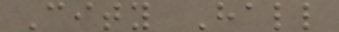City Hall
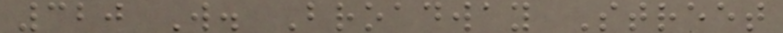320 W. Broadway Street
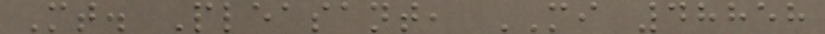Mt. Pleasant, MI 48858
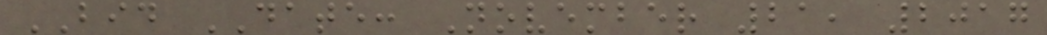BID DATE: November 21, 2017
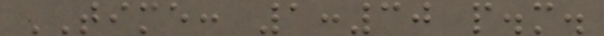TIME: 1:30 p.m.
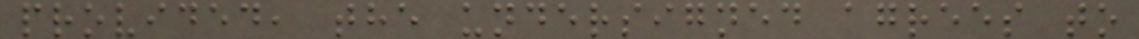provided, the undersigned agrees to
